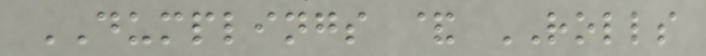DUMPLINGS & ROLLS
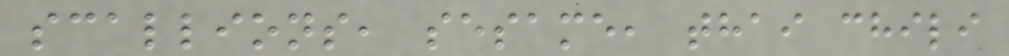scallions, sesame, thai chili
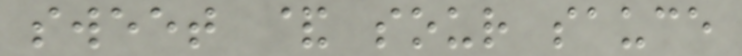sweet & sour sauce
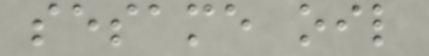sesame oil
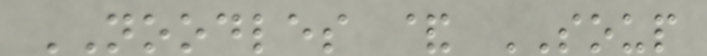NOODLES & SOUP
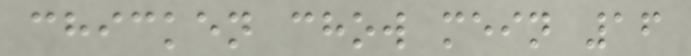chicken chow mein 16
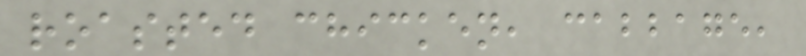roasted chicken, cabbage,
